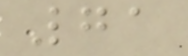71
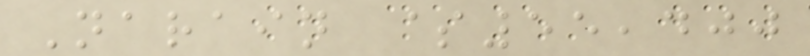Narain $55,400
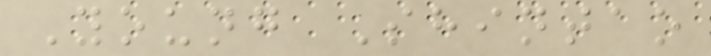Young Shintao
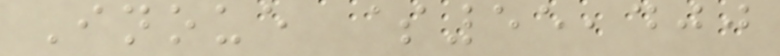Inoue $55,400
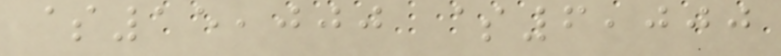$15,000 $6,000
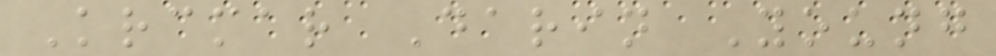Krcmar Darin Young
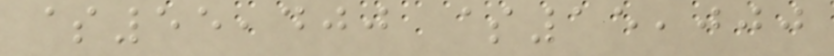$55,400 $15,000
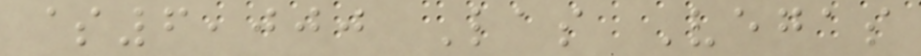$6,000 Las Vegas
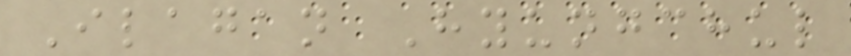Ilagan Hyungchul
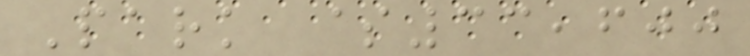Park $33,600
